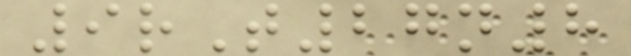9rT27n8
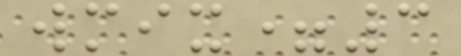wmix=3
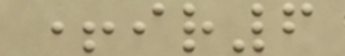+ir6
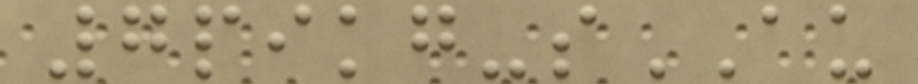7pikg-sAU
